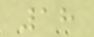18
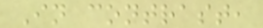In contrast,
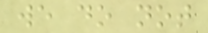we do not
